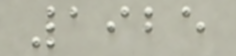1925
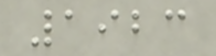1923
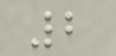2
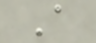A
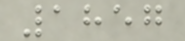1857
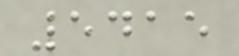5415
